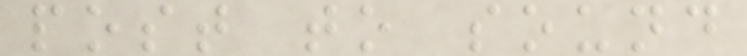post to sound
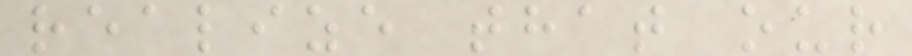realize that our
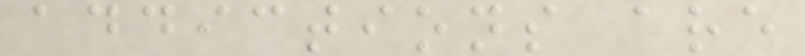addictions are
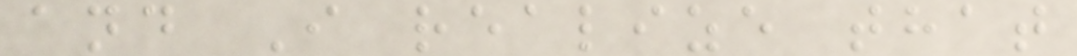and I realize that
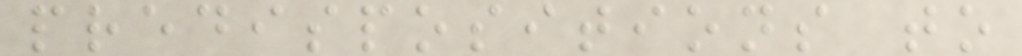predispositions to
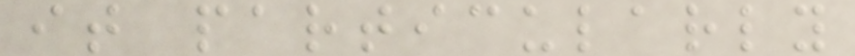it particularly
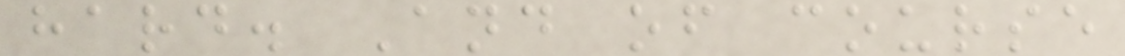hard. And of course
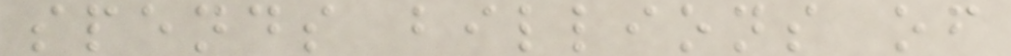spends billions of
